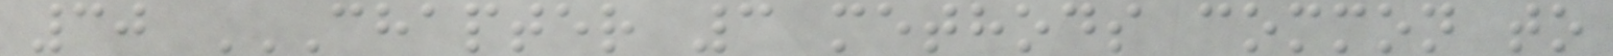30 CHAPTER 3 METHODS COMMON TO
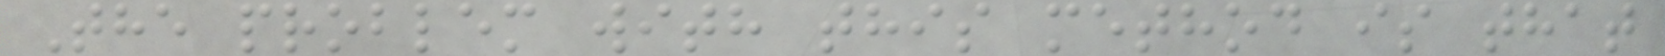The problem with this method is that
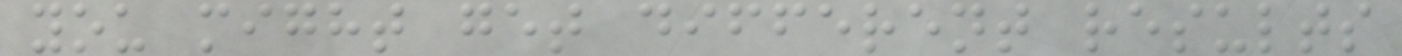you might get different results
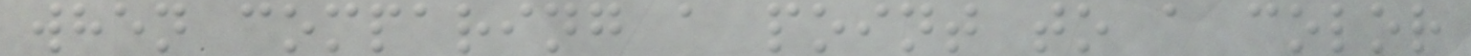when comparing a point to a color
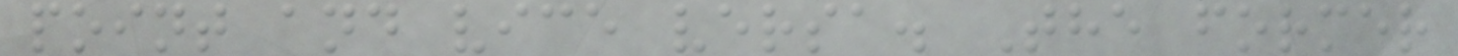point and vice versa. The former
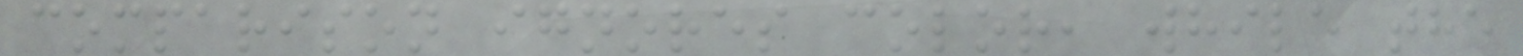comparison ignores color, while the
